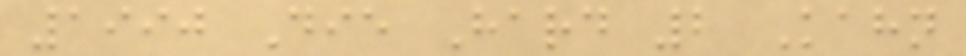1990 Die Hard 2 Kahn
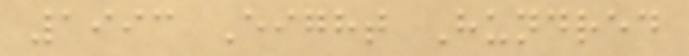1993 Eight Hundred
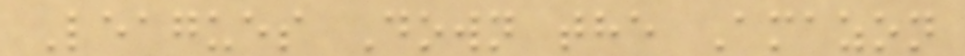Leagues Down the Amazon
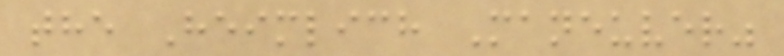the Heimlich Maneuver"
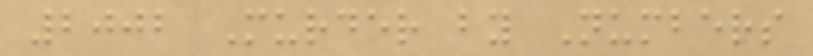2002 Murder by Numbers
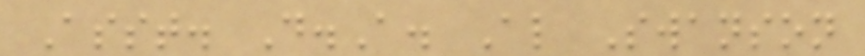Asst. D.A. Al Swanson
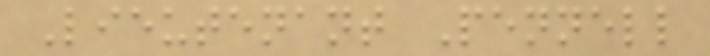Lieutenant Pennell
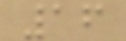16
